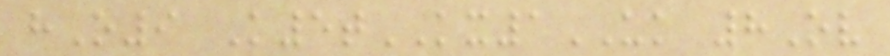hO9 K5tKX1UK 8Ov
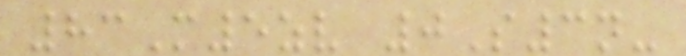83M5zv 0S3n-
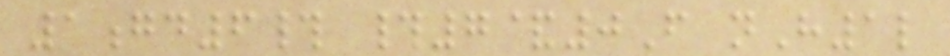1gd6# #7&0F nH1l
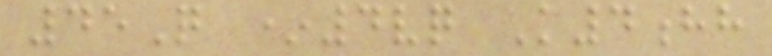45Q *4vq K4hh
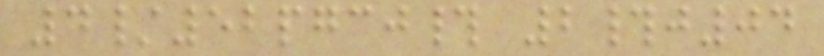4/52pgcj# 2#j04
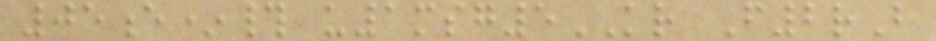05e*# u1msg5KR F2rB
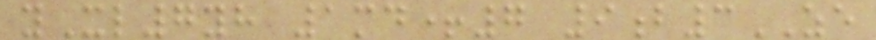yXl7yh 1md+7 9b3ZE
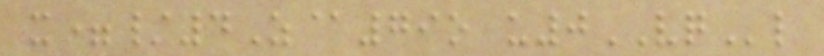x=/4Z@79o u0VQl
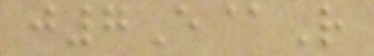j7E@R
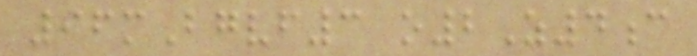96mBgvf3 o2Z4c
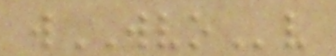wWVOv
